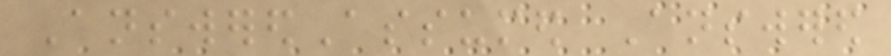AnsweredAssumed Answered
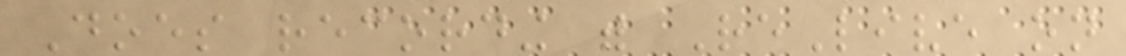Does recording with ReLive on
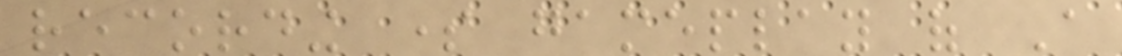recording some gameplay of A
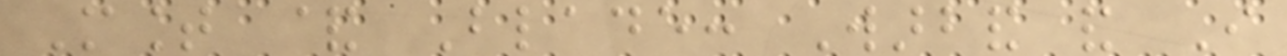Mount & Blade: Warband and I
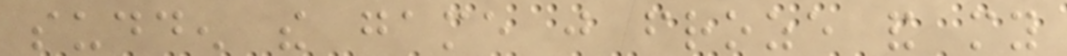sudden the game just froze and my
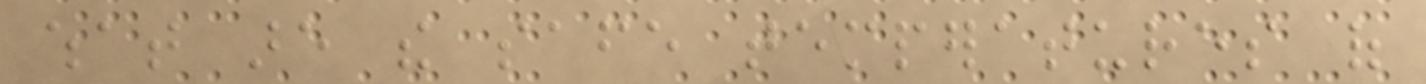what are the safe temperatures of
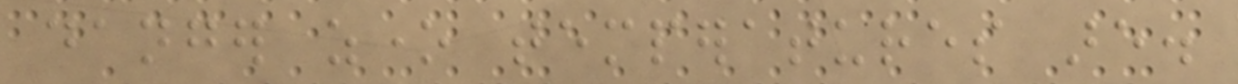danger zone temperatures are.
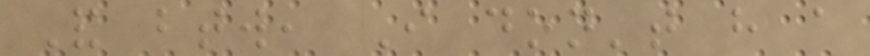And btw, I don't have a
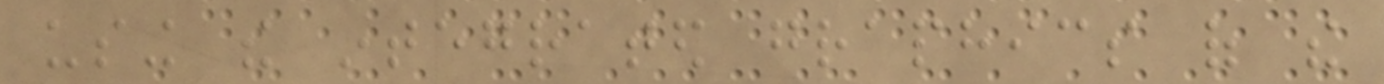using the integrated graphics of the
